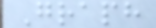Graph
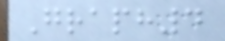Graph4
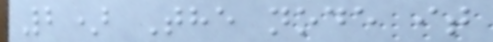2) The node it
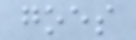goes
